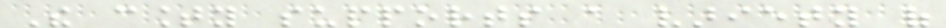The county supports a variety of
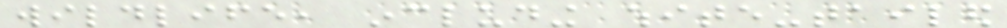wildlife, including white-tailed
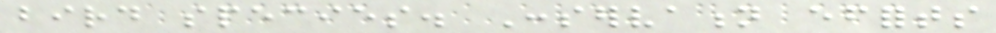bird species. Conservation efforts
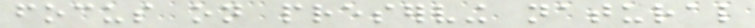focus on preserving natural
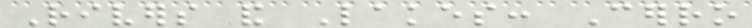Rivers and Lakes: Cerro
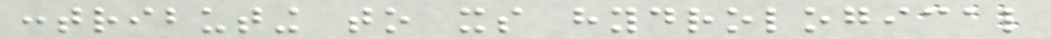contributing to its hydrological
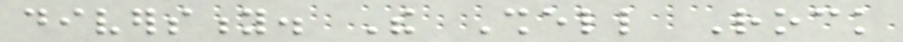diversity. The Shell Rock
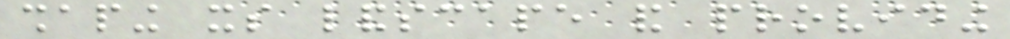shaping its landscape and providing
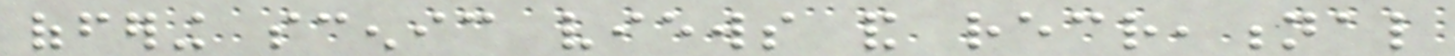offering scenic views and recreational
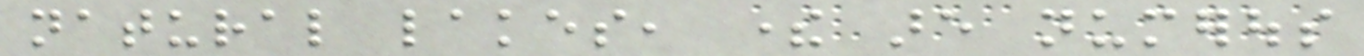natural lakes, there are numerous
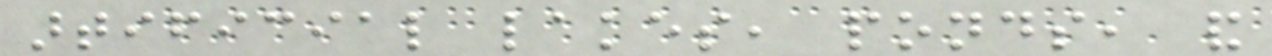artificial lakes, ponds, and
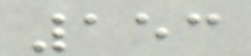153
